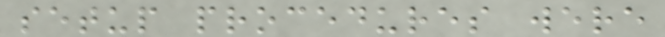setup procedures were
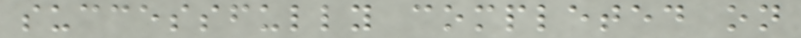successfully completed on
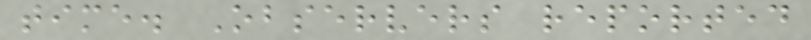time. Observers reported
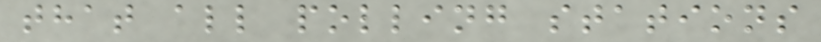that all polling stations
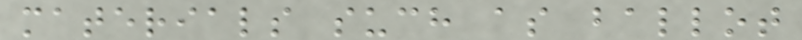materials such as ballot
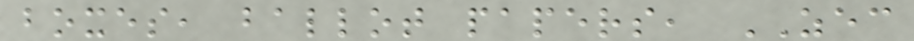boxes, ballot papers, ZEC
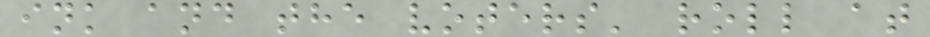ink and the voters' roll at
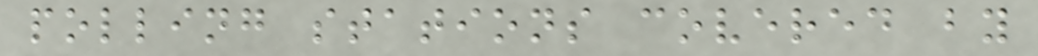polling stations covered by
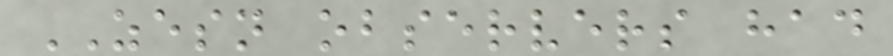ZESN observers had
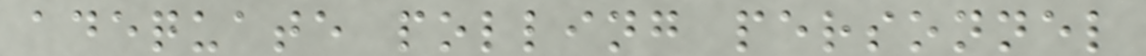adequate polling personnel
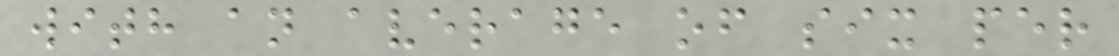with an average of six per
